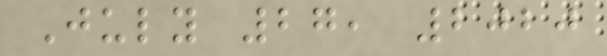July 27, 2020
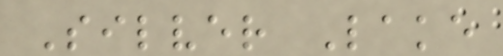Silver Lake
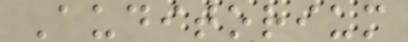Auditorium
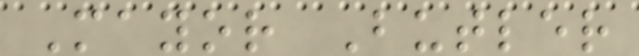Mayor Butler
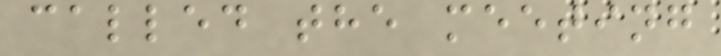called the meeting
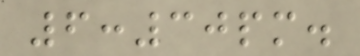6:30pm.
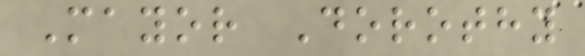Mayor Dorothy
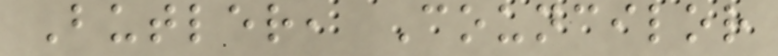Butler, Councilor
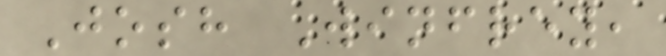Josh Winfrey,
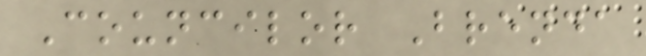Councilor Brenda
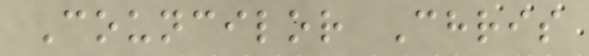Councilor Chris
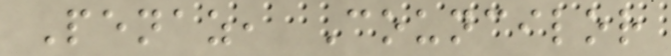Penaz, Councilor
